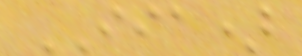IIA)
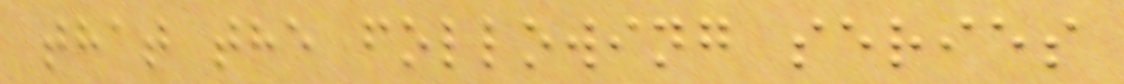that the following series
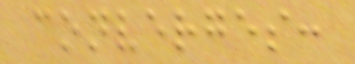converges:
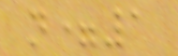n=1
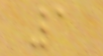1
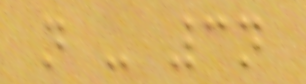n - 3n
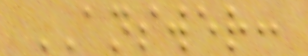ANSWER:
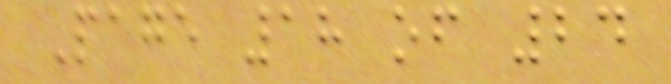Page 18 of 24
